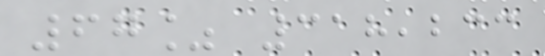67% 318,233
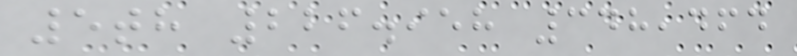5th 226.958 348,464
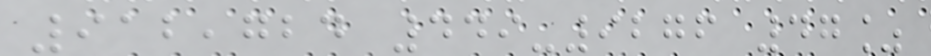912,724 449-9276 47%
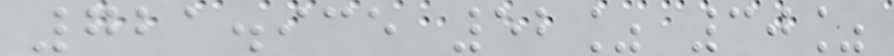721.935 52% 30%
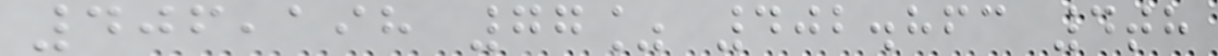406,198 77% 402.863 4th
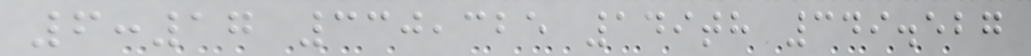6:17 330,325 149th 349.527
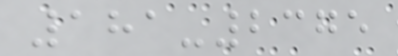181-2375
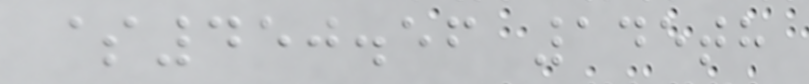$450.56 145th
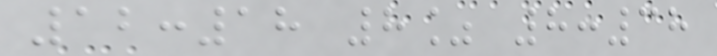12:18 8% 8:38
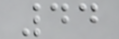44
